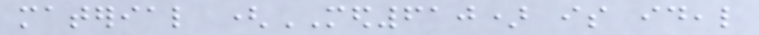material (MED610) is ideal
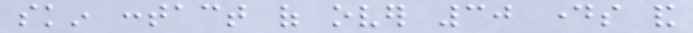skin contact of over 30 days and
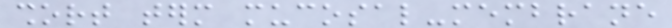short term mucosal-membrane
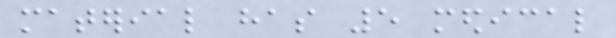material has 5 medical
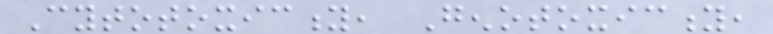Cytotoxicity, Genotoxicity,
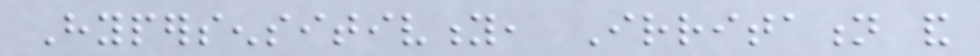Hypersensitivity, Irritation and
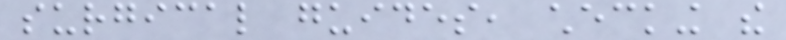surgical guides, checking the
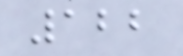122
